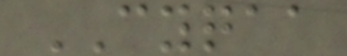CYQAA
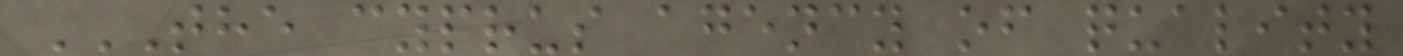THE CYPRUS AGENCY OF QUALITY
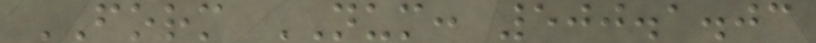FORM NUM: 500.1.03
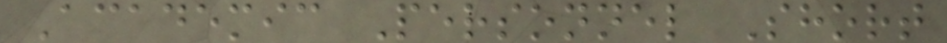Academic Personnel Short
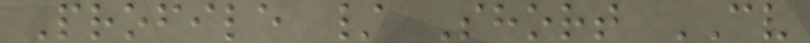Profile / Short CV
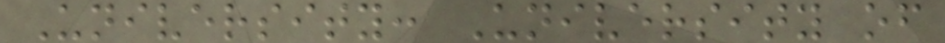University: University of
